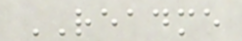README
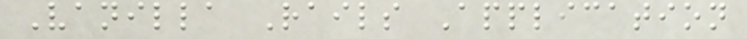Vanilla Rails Application
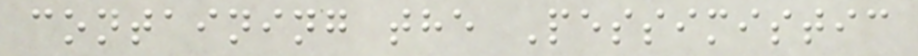containing the Pessimistic
